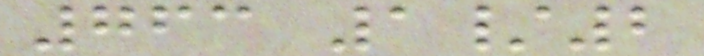763 1/2
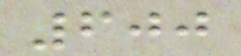600
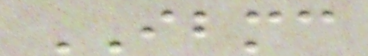IBMC
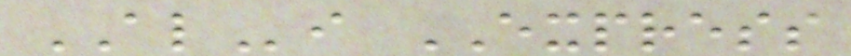ALi EXPRESS
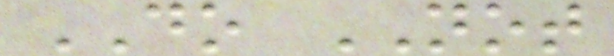DO NOT
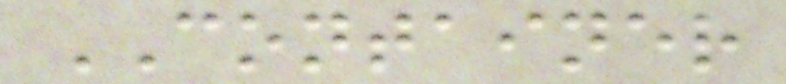CONTAINER
